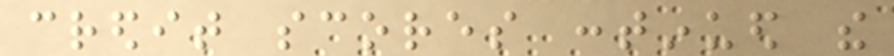credit scores continued the
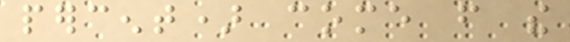percent) come from the
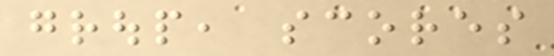group, scores
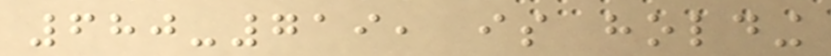680-719, is holding
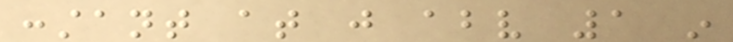constant at just above 1 in
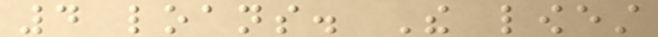4 loans. The lowest
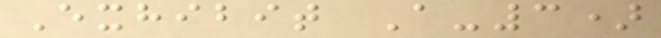Exhibit A-3)
